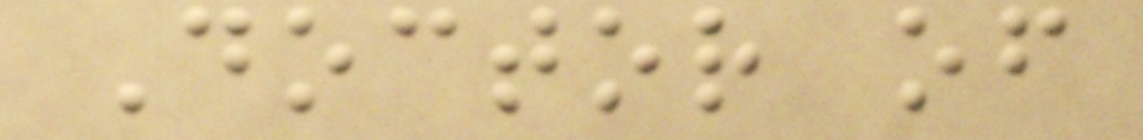Doctor of
